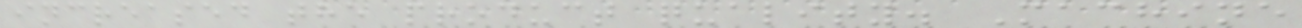increased the product quality. Machine
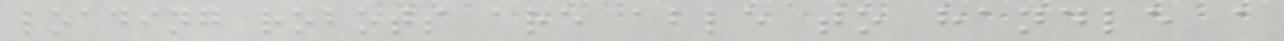loading robots are able to handle a
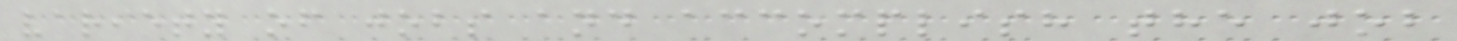variety of jobs and accomplish the job
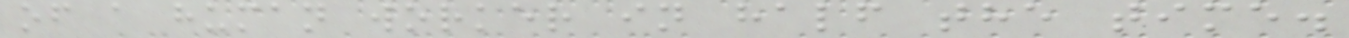of a human worker in half the time.
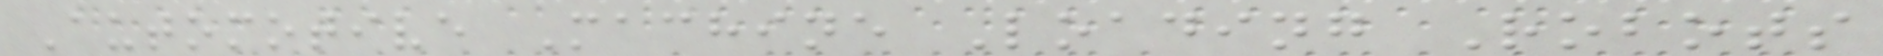Automotive Machine Loading Robots
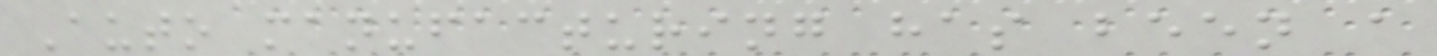Auto manufacturing has been a
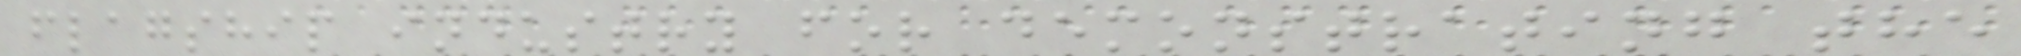flagship industry for demonstrating the
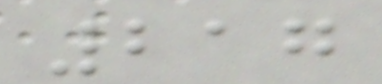217
